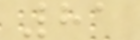81
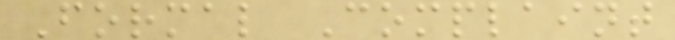Formal Complaint
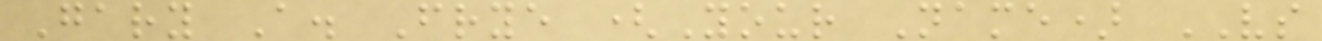Gary A. Frye (Your Name) VS
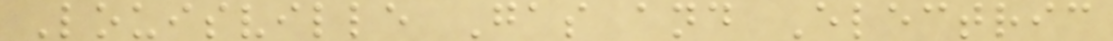Louisville Gas and Electric
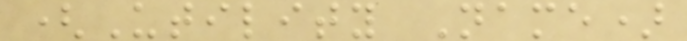(Utility Name)
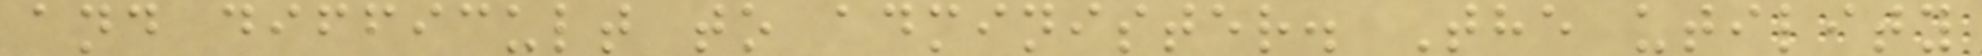and difficult to administer. The utility
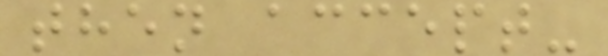then accept-
